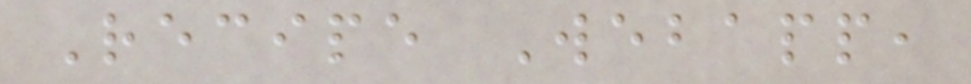Recipe Webapp,
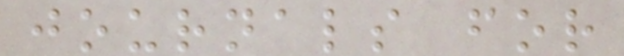journals for
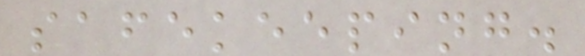safekeeping.
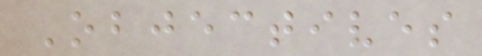Objectives
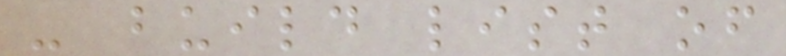- build list of
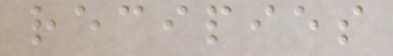recipies
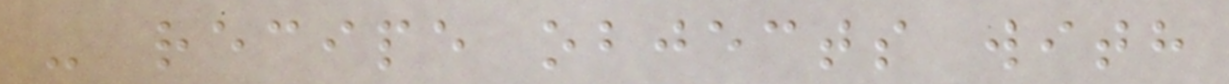- recipe objects with
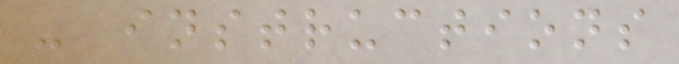- instructions
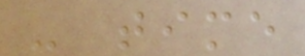- time
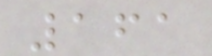161
